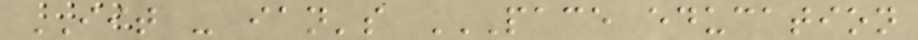IIT - ian's PACE EDUCATION
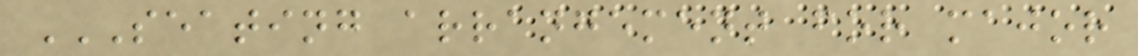SEATING ARRANGEMENT FOR MAJOR
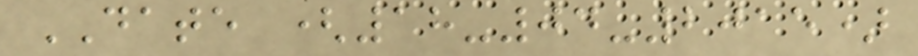DATE (18-04-2015)
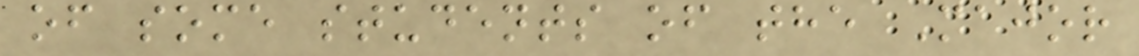of some students of the Major
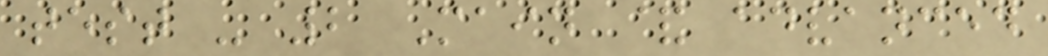test - 2 Main & advanced
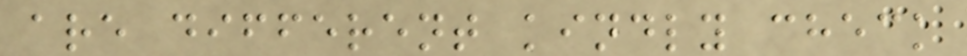are different kindly check
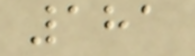181
